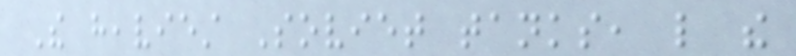The heaviest Soviet tanks, like the
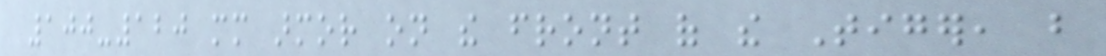100-120 mm armor on the front of the Tiger, but
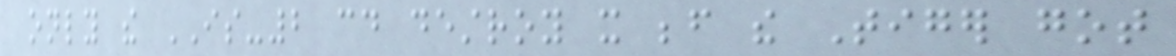only the IS-2 could destroy it before the Tiger got
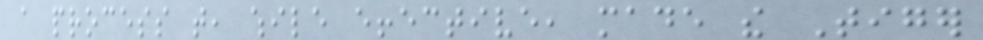a process that, while effective, made the Tiger
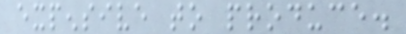expensive to produce.
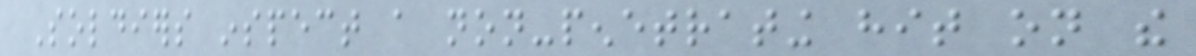Soldiers inspect a non-penetrating hit on the
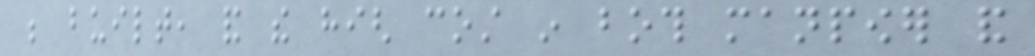be built, and the high cost in both manpower and
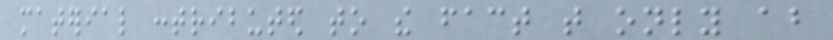material contributed to the fact that only about
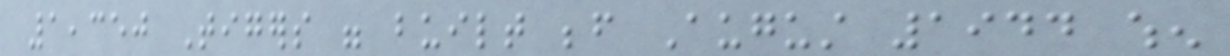1,350 Tigers were built before August 1944 when
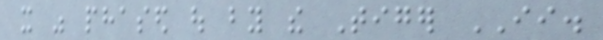it was phased out by the Tiger II.
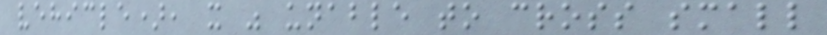vehicle), it was unable to cross small
